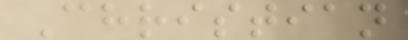Christian
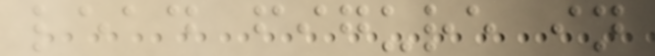lead figure in
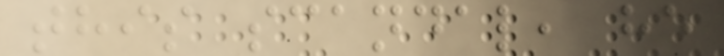this scandal, he
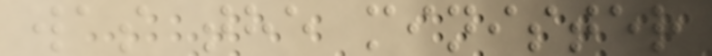was the minister
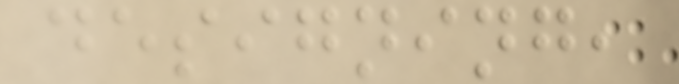designing,
